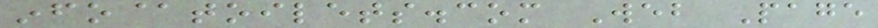info@toilets.com Web Page
